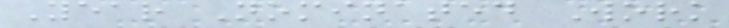Year Nominated Work
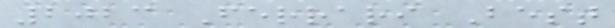2023 Ferrari Best
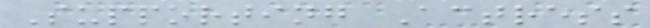Supporting Actress
